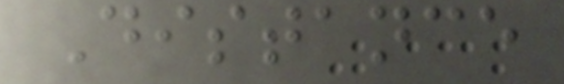Distance
